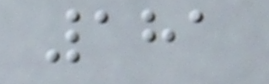181
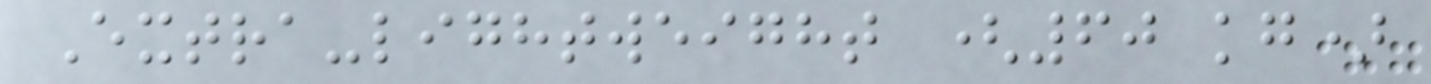Extra-lightweight (60 kg)
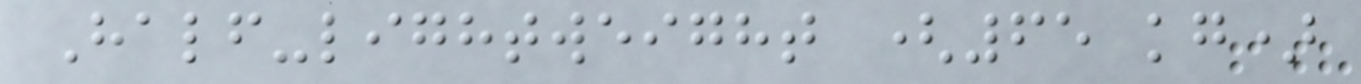Half-lightweight (65 kg)
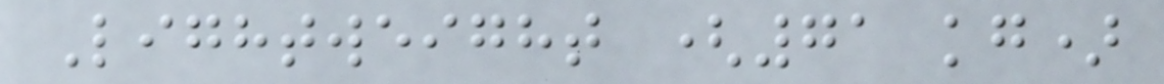Lightweight (71 kg)
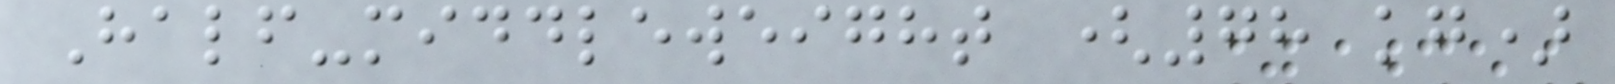Half-middleweight (78 kg)
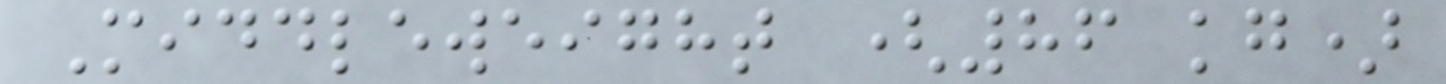Middleweight (86 kg)
